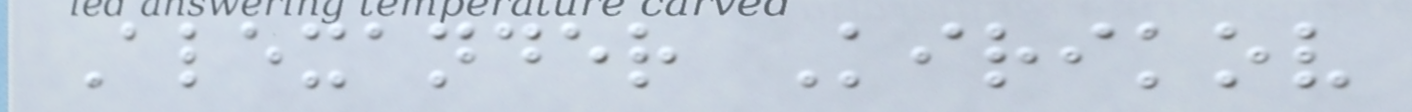Alexander Kirikov
